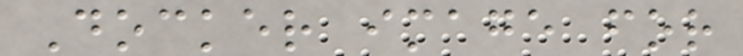Docker image for
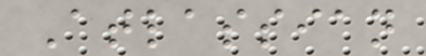Atlassian
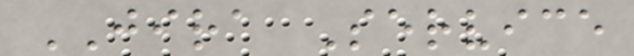JIRA Service
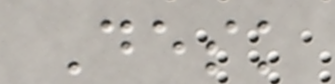Desk
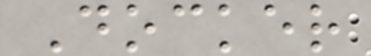Docker
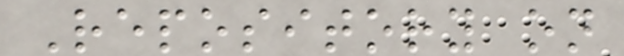Repository on
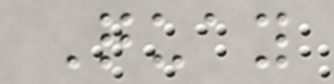Quay
